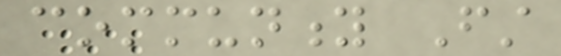community First
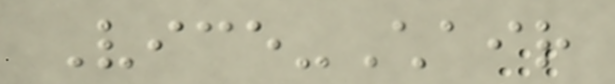Vice-Chair
